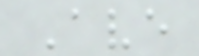Ave
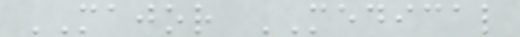MAJOR MEDICAL
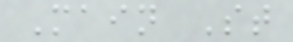Main St
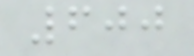600
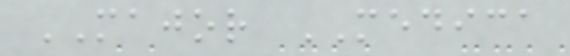MAJOR MEDICA
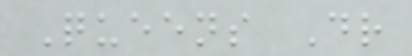Queens Dr
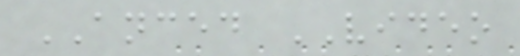ANCED VIDEO
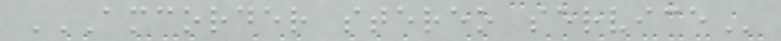AMCORDER STEREO SERVICE
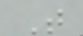T
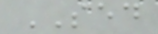SED
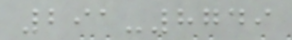291-8749
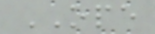OPE
